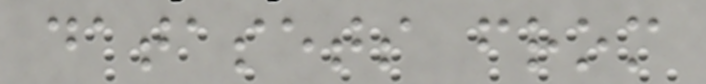datasets from
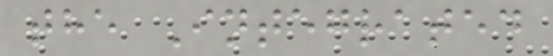the Integrated
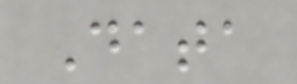Data
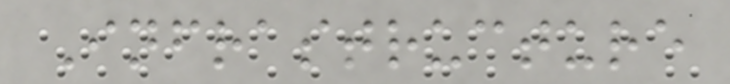Infrastructure
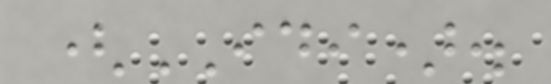(IDI).
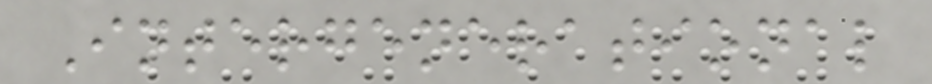Intergenerational
